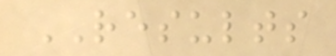RESULTS
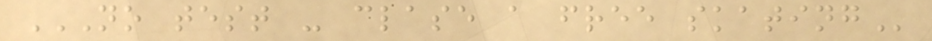NO TEST - CLASE A FREE SKATING
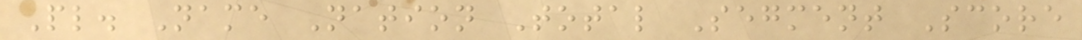Pl. Name Nation Total Segment Score
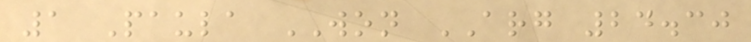1 Paula WON ARG 24.30
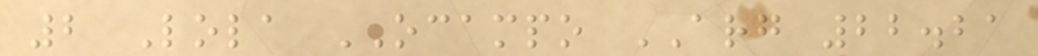2 Lola OCAMPO ARG 22.21
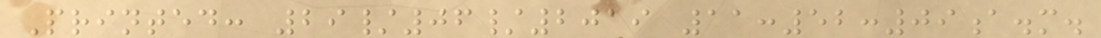Printed: 29/06/2019 11:52:09a.m.
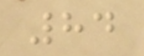84
